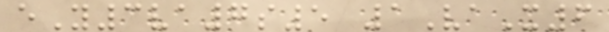eY3va7s5 1VaX6
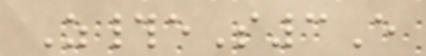Z#eS3E
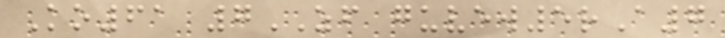Ko61 7ZF guvew5rA7
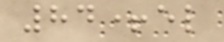84+el
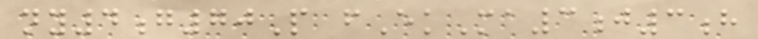ny4g70P fEkMa3j3h
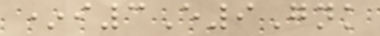*i3E9Gnk
